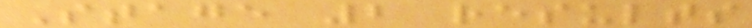Stage 2 results
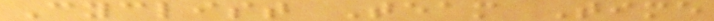Cyclist Team Time
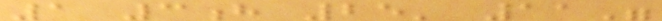1 3h 25' 11"
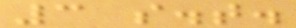3 s.t.
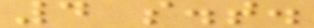4 s.t.
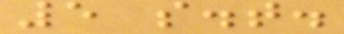5 s.t.
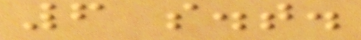6 s.t.
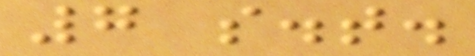7 s.t.
